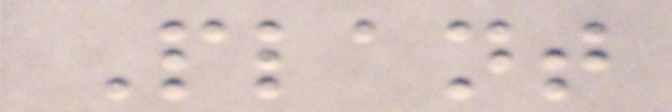Plant
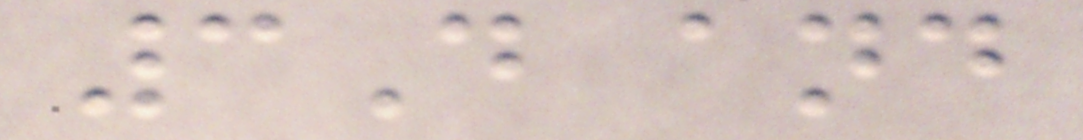3D and
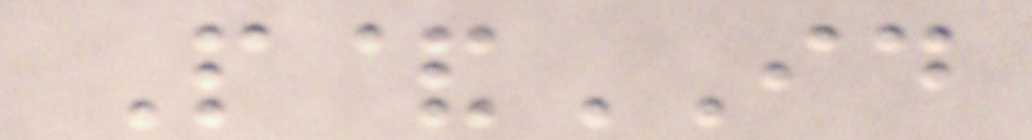P&ID
